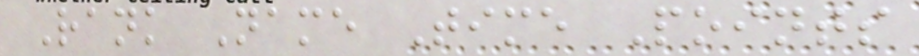Rank Name Time Points
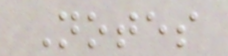Notes
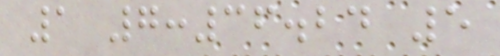1 7:36.24 5
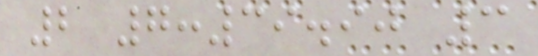2 7:39.90 3
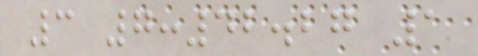3 7:42.27 1
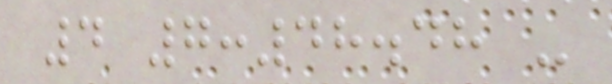4 7:48.48 -
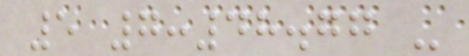5 7:48.77 -
